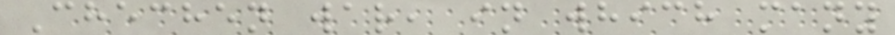Chechen war, in which many
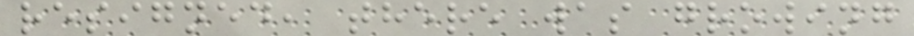resigned, there was growing
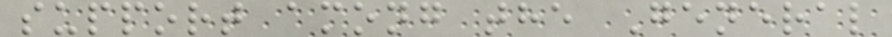support among the General
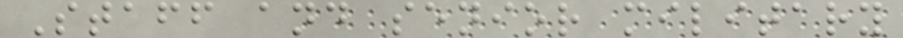Staff and senior military
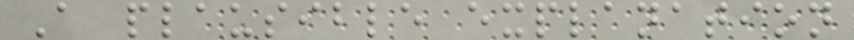A plausible explanation
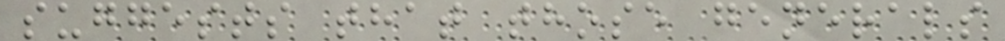suggests that those generals
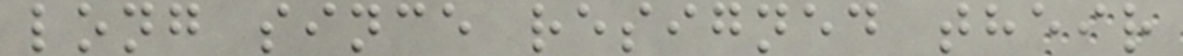long since resigned their
